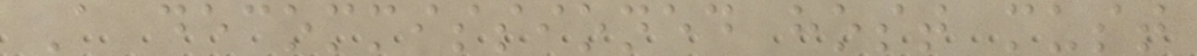A decommissioned host must
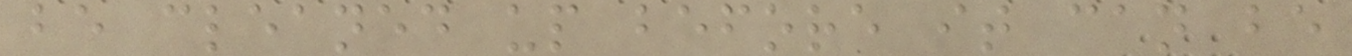be cleaned up before it can be
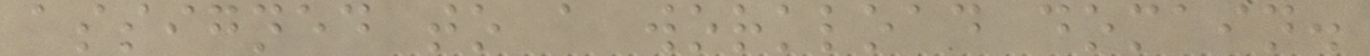assigned to a workload domain.
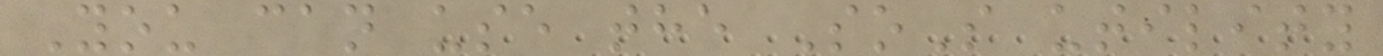You can use the SoS utility
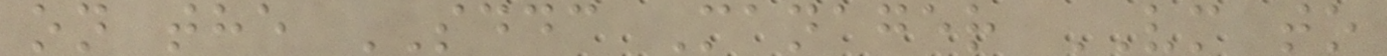on the SDDC Manager VM to
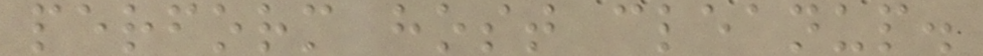perform host cleanup.
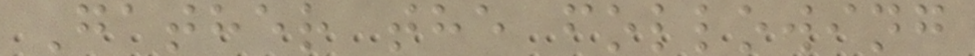Gather the following
